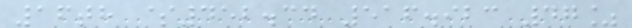16th $452.34 516.923 47%
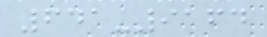641-9164
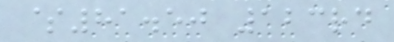$81.50 123rd
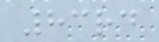83rd
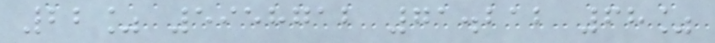22% 5958712 71.212 68%
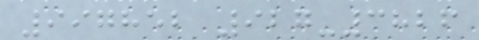997852 927-3826
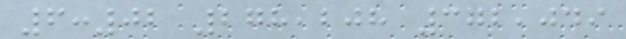6:02 278,208 372,049
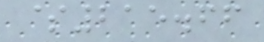$215.66
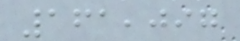161,097
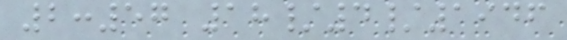2:57 18/4/1946
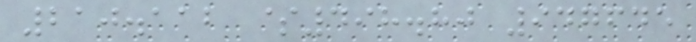210.112 $498.80 947645
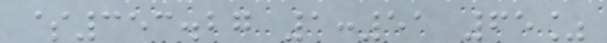$353.27 1:51 65%
